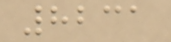8231
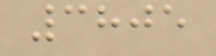3805
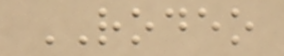RODEO
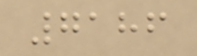7186
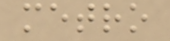metro
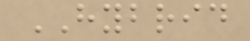HYBRID
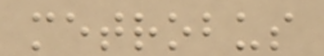metrobus
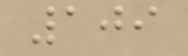109
